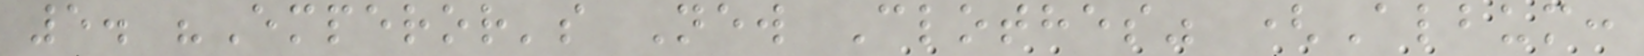5. "Emperor's New Clothes" (Album:
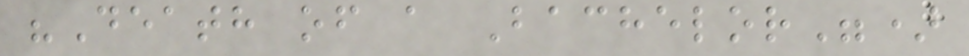"Death of a Bachelor")
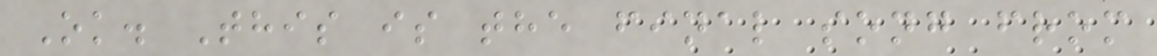Ok. This is the final song from
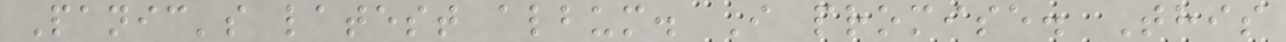Panic's latest album. I promise. This
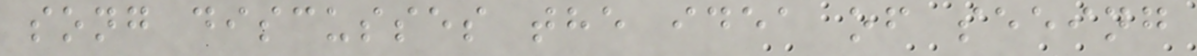song discusses the idea of seeing
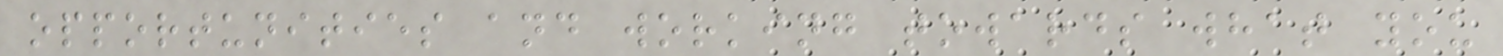opportunities and working towards what you
